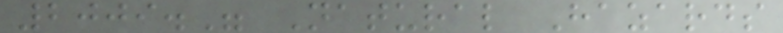2009." Natural Hazards
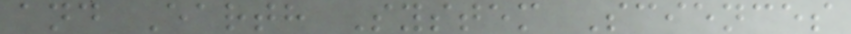and Earth System Sciences
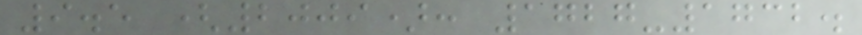9.5 (2009): 1727-1732.
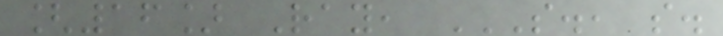[16] Ray, S., S.
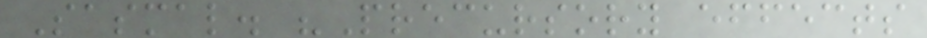Sasmal. "Precursory effects
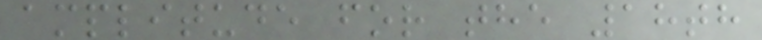amplitude for the 18th
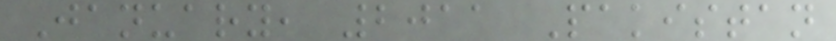January, 2011 Pakistan
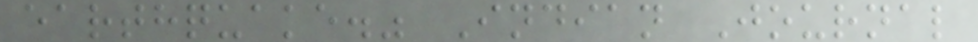earthquake." Indian Journal
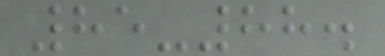85-88.
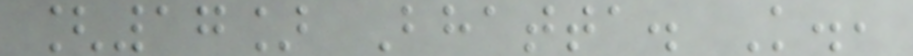[17] Bhatta. K.,
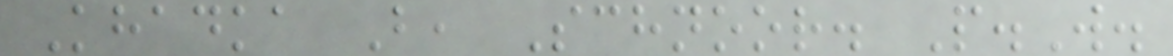Khadka B, Schnoor. P.W.
